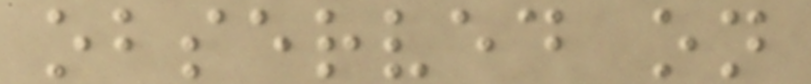observed on
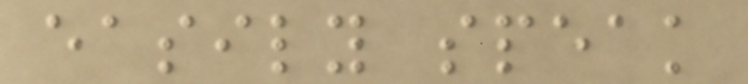easily speak
